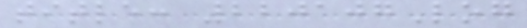title: 220107Log
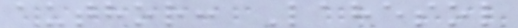author: Lahesol
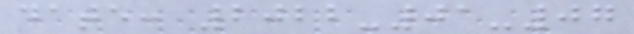date: 2022-01-07
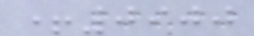+0900
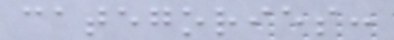categories:
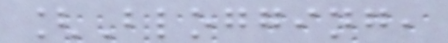[Blogging,
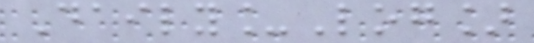Daily_Log]
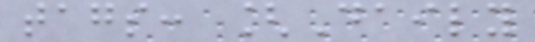tags: [Daily
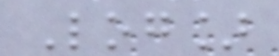Log]
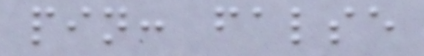pin: false
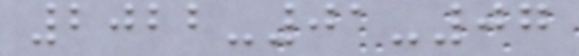2022-01-07
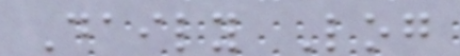Daily Log
